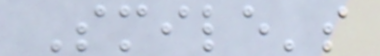Smile's
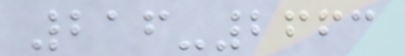216-2663
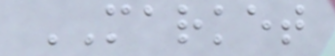MARKET
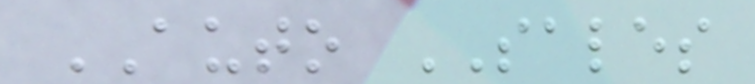AUTO SALES
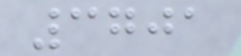3701
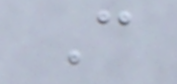C
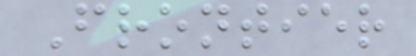Frontier
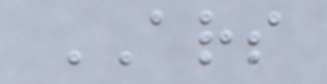ARS
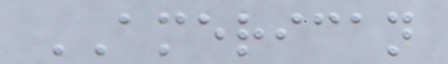AMERICAN
